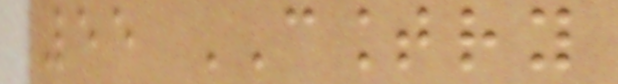55 COUNTRY
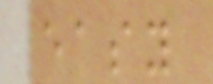easy
